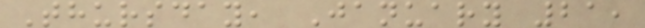Thursday, January 21,
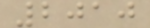2010
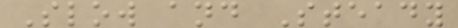Slow and Steady
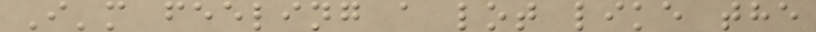I'm feeling a lot like the
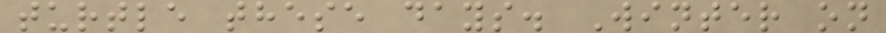turtle these days. Winter on
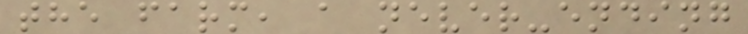the farm, a never-ending
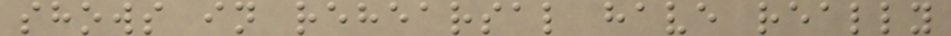shows in rehearsal have really
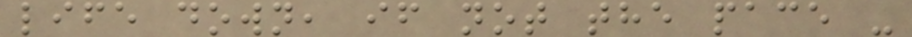life down, if not the pace -
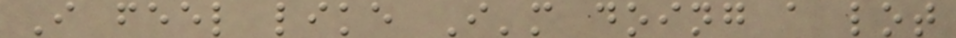I feel like I'm doing a lot
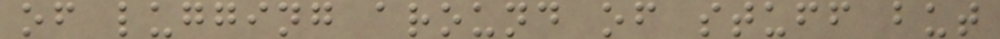of lugging around of stuff but
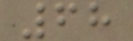68
